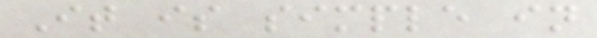It is simple in
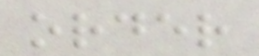order
